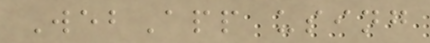WebApp using
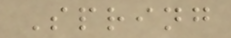Spring
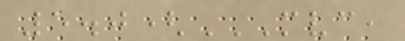5.0(MVC,
